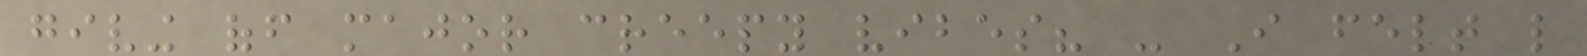giving off major creepy vibes? - I felt like
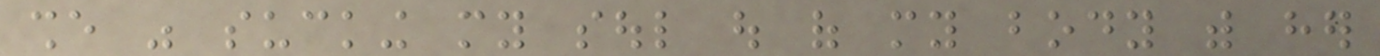she was sucking my soul out of my body with her
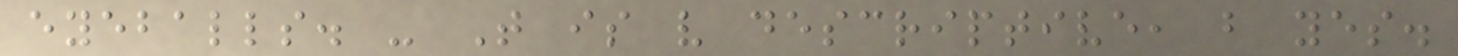eyeballs. - That is very descriptive, but yes.
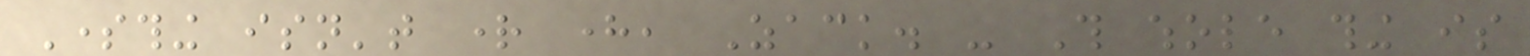Something isn't right here, Zack. - This whole thing is
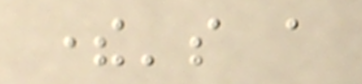there's a
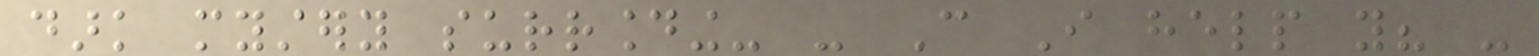dark mystery surrounding- - Can I help you? -
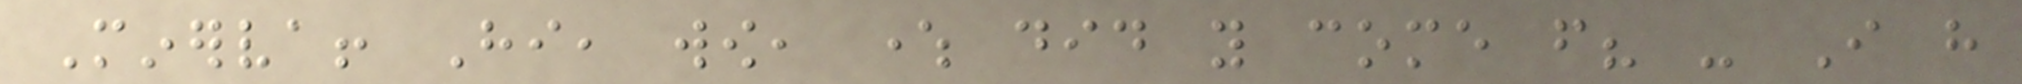Minerva! Hi, wow, where did you come from? - I have
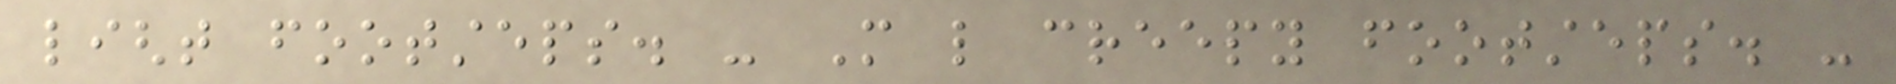light footsteps. - More like creepy footsteps. -
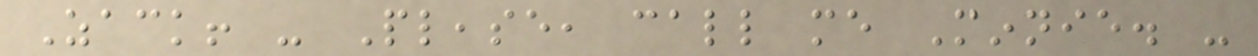Zack! - Please, call me Minnie. -
